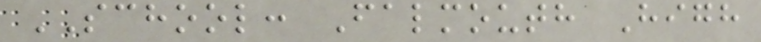SCHOOL: Falmouth High
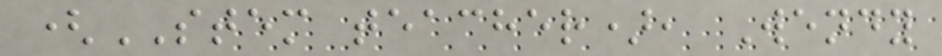(STEM teacher), Wendy
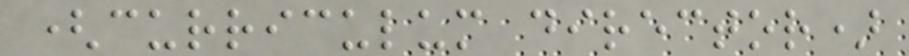(curriculum director)
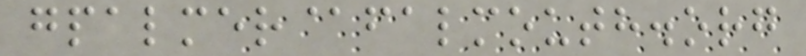gpalmer@falmouth.org
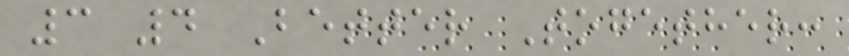3 4 Better Together:
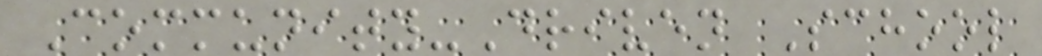Community-Driven School
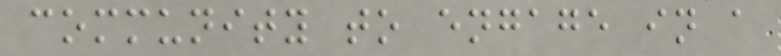community to engage in a
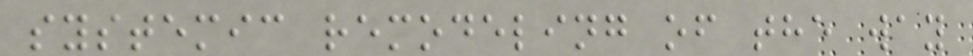systemic remodeling of the way
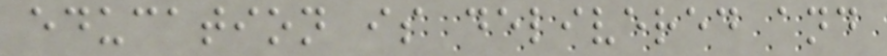education is delivered and
